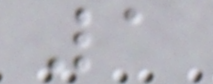1
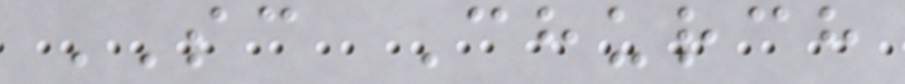SC Church
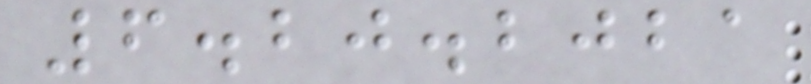6.20.2021
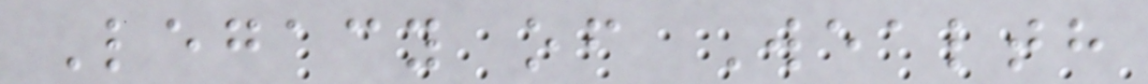Legacy of Wealth
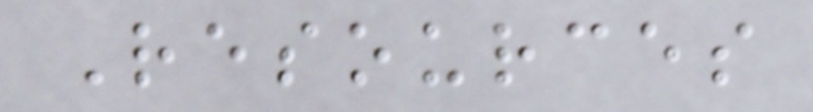Resources
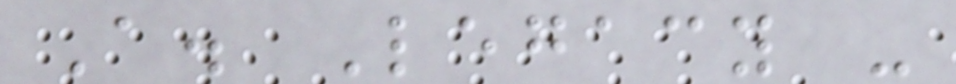A. Legacy -
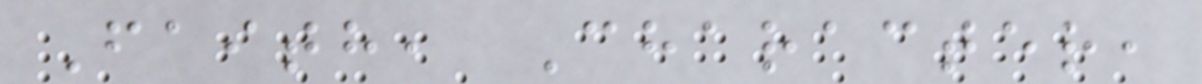Faith, Character,
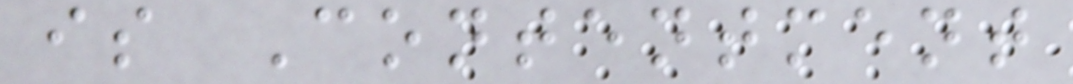is Contentment
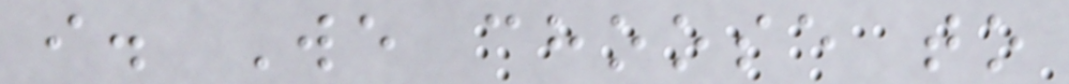i. We choose to
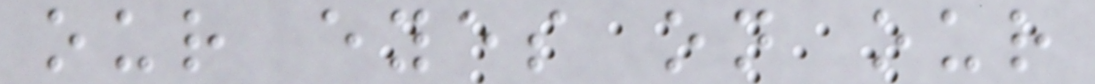our eyes on our
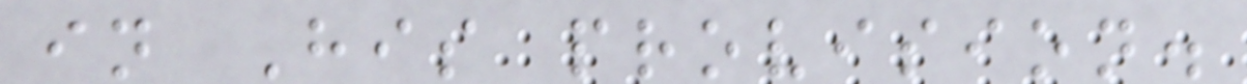in His provision.
